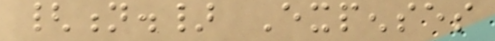{n.} Expenses
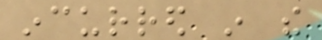incurred in the
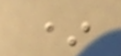*
